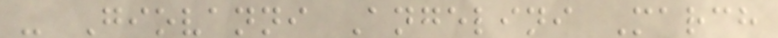- Giovanni Angelini March
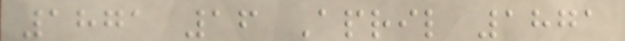1871 16 April 1871
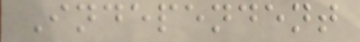Independent
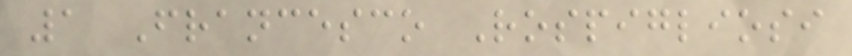1 Francesco Rospigliosi
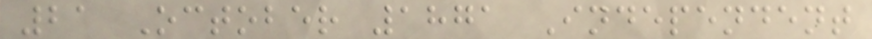21 October 1871 Independent
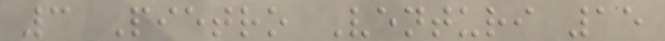3 Pietro Venturi 15
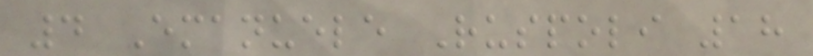4 Emanuele Ruspoli 18
